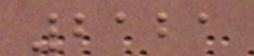2121
